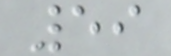59
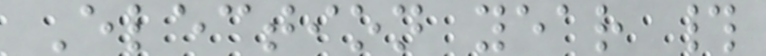Election year #
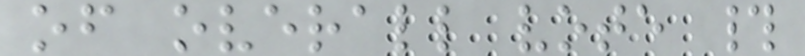of overall vote #
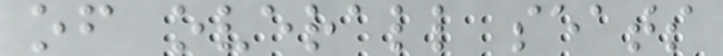of overall seats
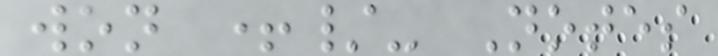won +/- Notes
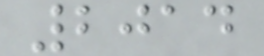2014
